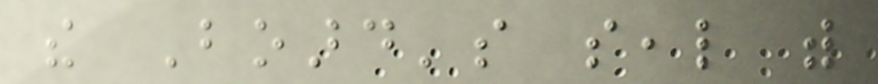the Board's seal with
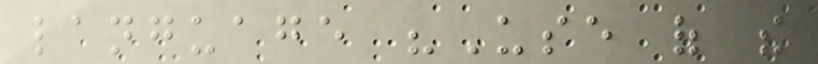language "Use of the
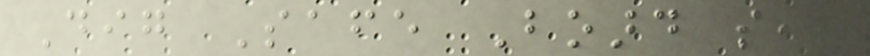Dig Safe Board seal
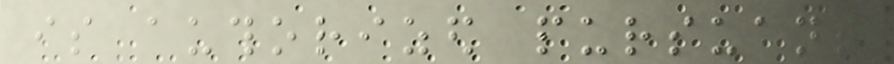is authorized pursuant
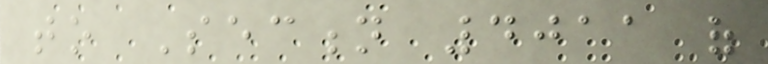to Section 4011 of
